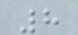8
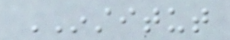INSTITUT
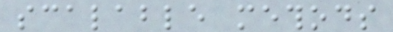scalable methods
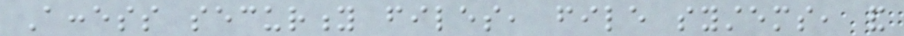Access security files, file systems, and
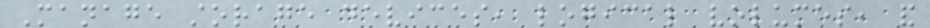Manage storage devices, logical volumes, and
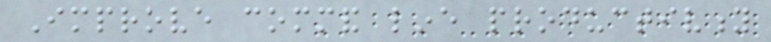Improve command line productivity
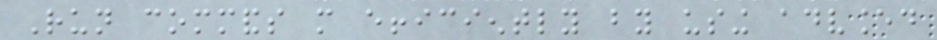Run commands more efficiently by using advanced
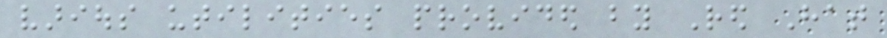various utilities provided by Red Hat
